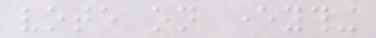vote on everything
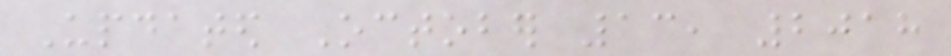Updated October 13, 2018
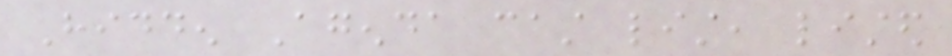Hidden Agenda cast list, listed
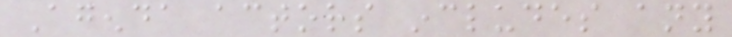Agenda actors includes any
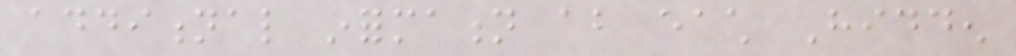additional information about each Hidden
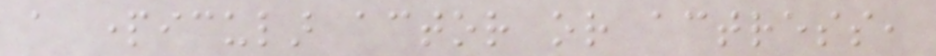a particular actor or actress,
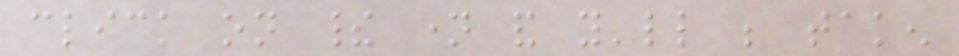click on their name and you'll be taken
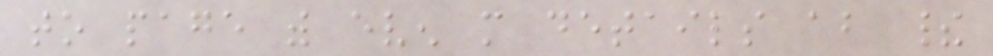to page with even more details about their
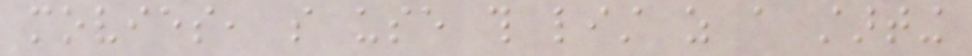movies, so use this list as a starting
